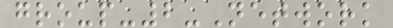group-2-Network
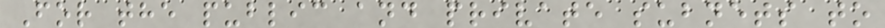For the public and private subnets to
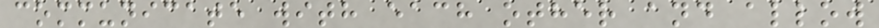communicate with each other and allow
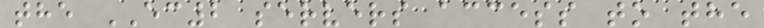the EC2 servers access to the
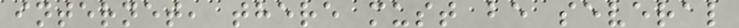internet, there must be several
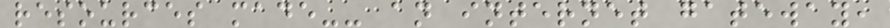resources made-- an internet gateway,
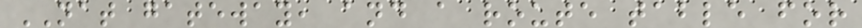NAT gateway, and a route table for
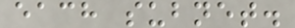each subnet.
